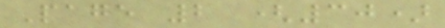Page 2 (30)
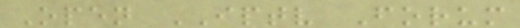Open IPTV Forum
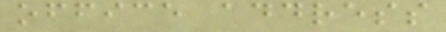office address
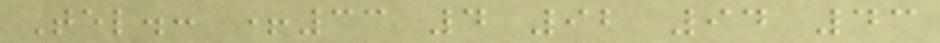Tel.: +33 4 92 94 43
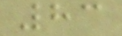83
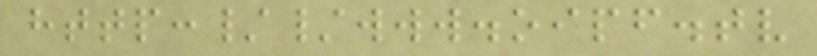http://www.oipf.tv
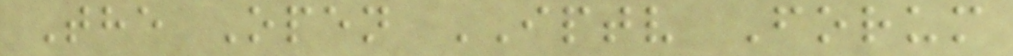The Open IPTV Forum
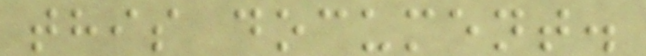this document.
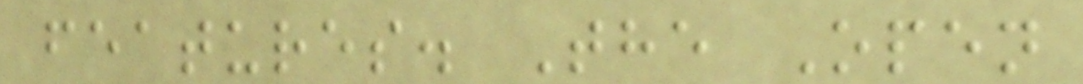features. The Open
